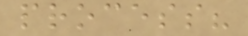process?
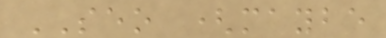SEO (maybe
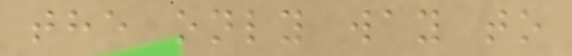the only way to
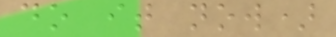do it now)
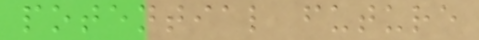potential future
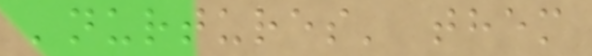'nurtures' them
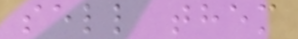sell them
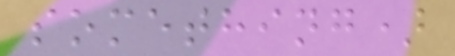something)
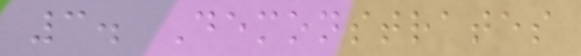3. Demonstrates
